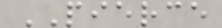PIERCE
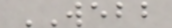WEBB
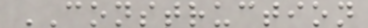CONSTRUCTION
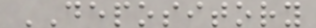DEPOSITORY
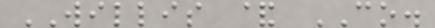WILLIS & CO.
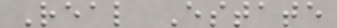Real Estate
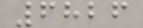6826
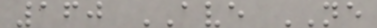160 AVE NE
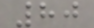80
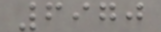6970
